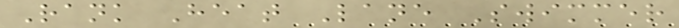Rank Heat Lane Swimmer
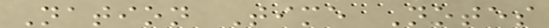Nation Time Notes
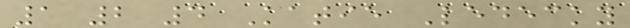1 2 4 Katie Ledecky
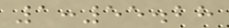1:55.28
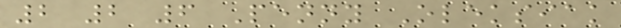2 2 6 Penny Oleksiak
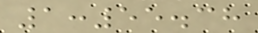1:55.38
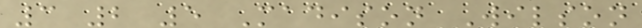3 2 5 Madison Wilson
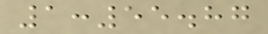1:55.87
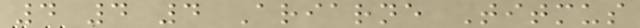4 4 4 Ariarne Titmus
